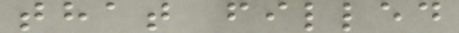that filled
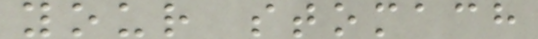your stomach
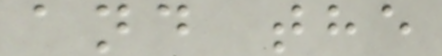and the
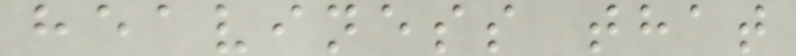heaviness that
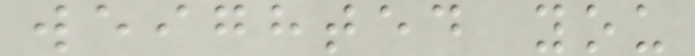weighted you
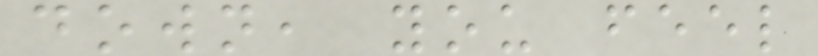down, you feel
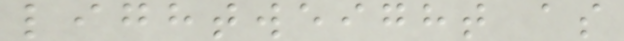lightweight as
